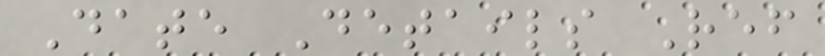Date Details Ref
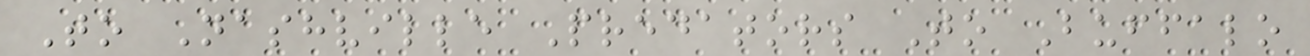To Nashville Predators To Buffalo
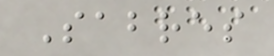Sabres
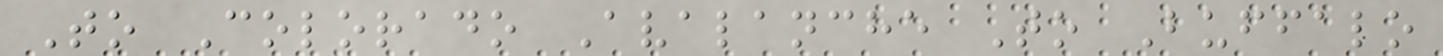To Colorado Avalanche To Buffalo
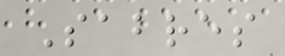Sabres
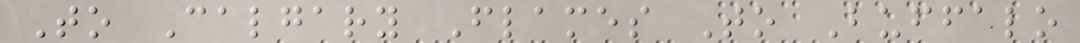To Calgary Flames To Buffalo
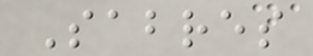Sabres
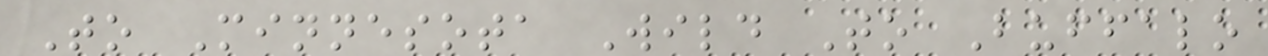To Minnesota Wild To Buffalo
